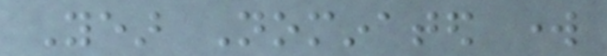Year Nominated work
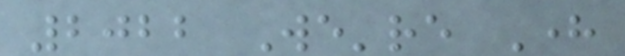2022 We're Here
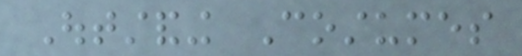Outstanding Costumes
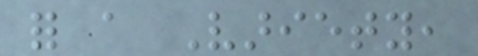for a Variety,
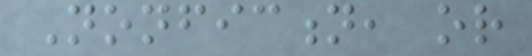Nonfiction, or
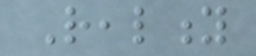Reality
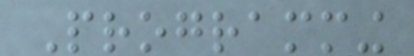Programming
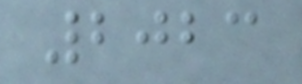2023
